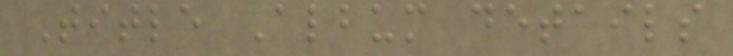Title Album details
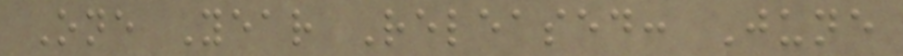One Year Released: June
